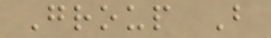Group B
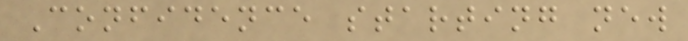Confidence starting new
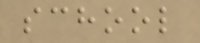school
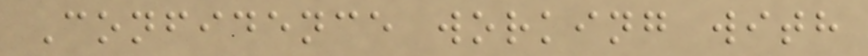Confidence working with
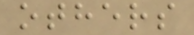others
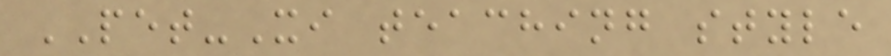PET-Xi teaching style
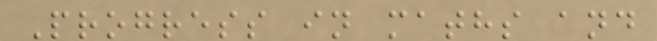Progress in maths and
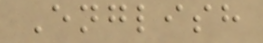English
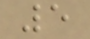5
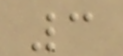3
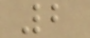2
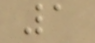1
